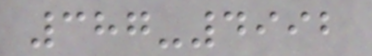387-4992
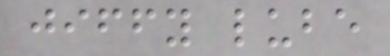jiffy lube
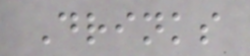Drinks
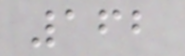162
